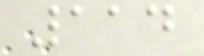114
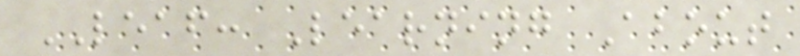LEAF: Learning About
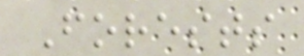Forests
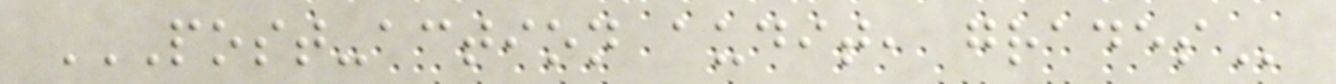POST-ACTION AUDIT, GRADES
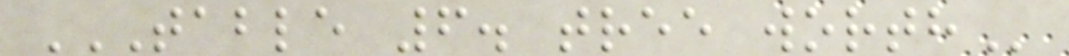TABLE 6. TREE WORTH
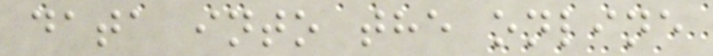data into the online
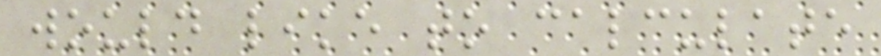would like to calculate
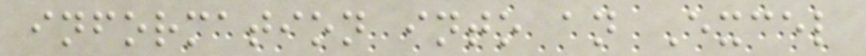information into an Excel
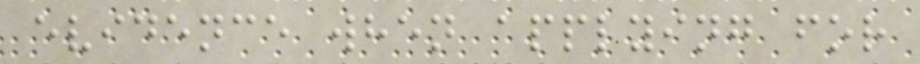evidence when applying for
